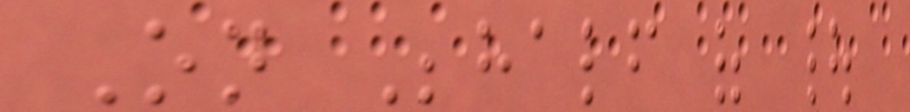On Behalf of |
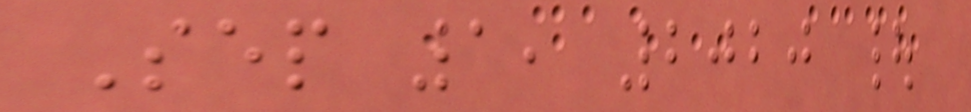Sep 1, 2020 |
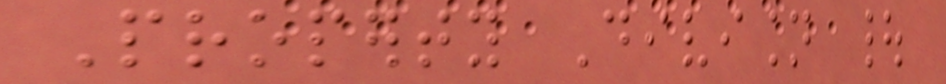Property Division |
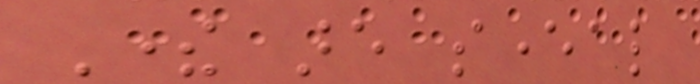There are several
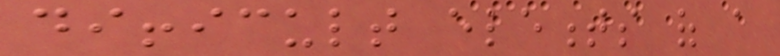difficult elements of a
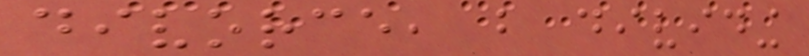divorce, but dividing
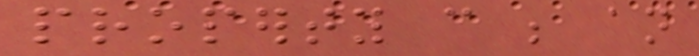property can be an
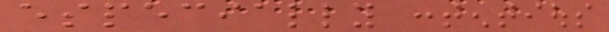especially contentious
